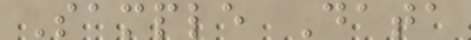Sample Data
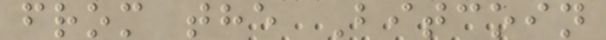from the Bitcoin
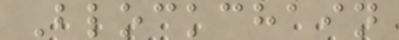Blockchain
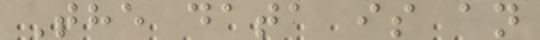The data is an
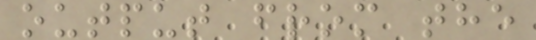output from the
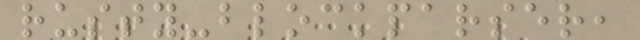rusty-blockparser,
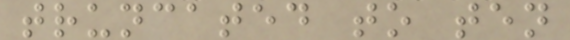truncated to ten
